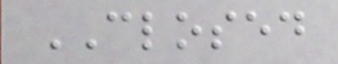CLOSED
